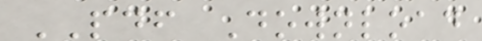PDF Download
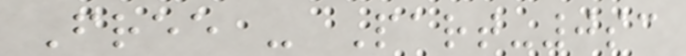Free - Part-0sc
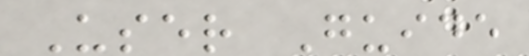User Guide
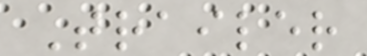Trailer
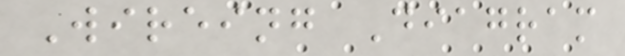Wireing Diagram
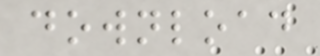download
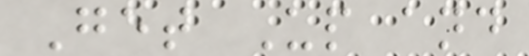Get Up and
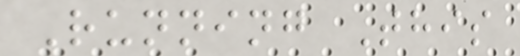Running This
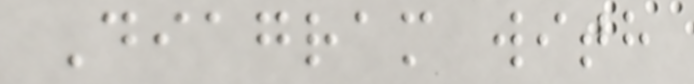Diagram with
